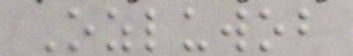Ozluwob
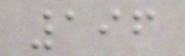196
